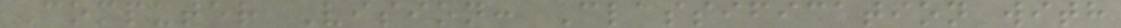Computer Vision: Classification with
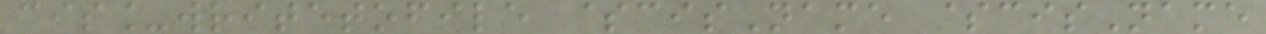cis_writetofile $cisName $cisName
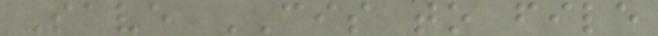Save CIS to file
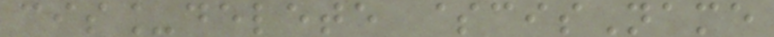cis_delete $cisName
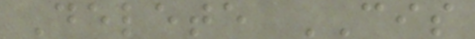Delete CIS
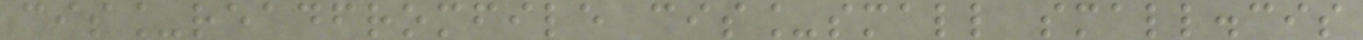cis_readfromfile cis_small small.cis
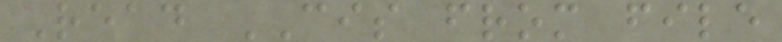Read CIS from file
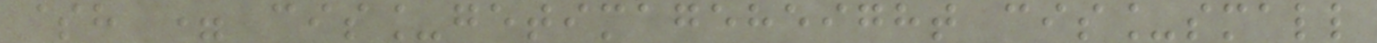$h = cis_getimageheight cis_small
